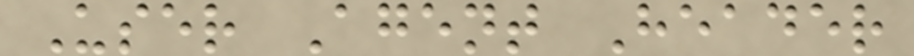User Agent Header
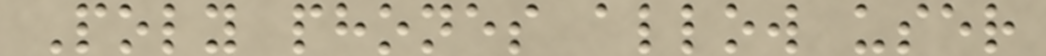Poly phones allow user
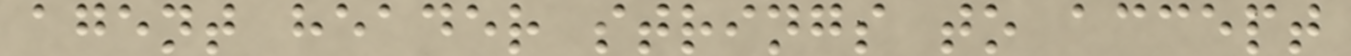agent header strings to accept
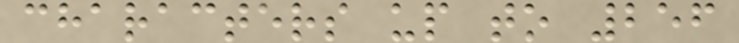characters up to 256
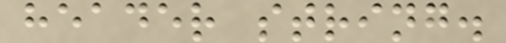header string.
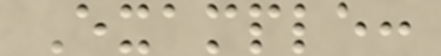Example:
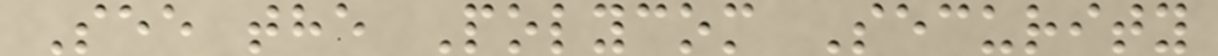See the Polycom Security
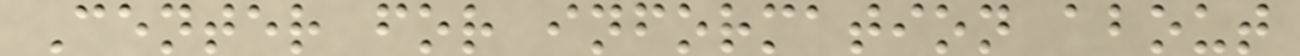Center for information about
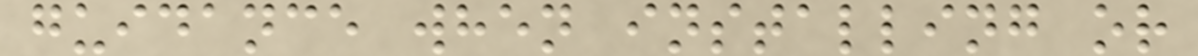guidance when installing or
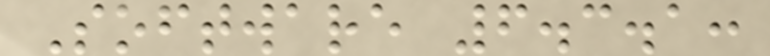Software 6.3.1:
